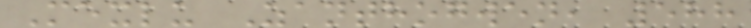Mexlu Zanthogwen, 588
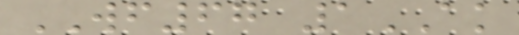WF67 1AK
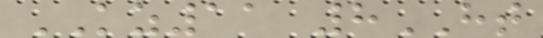KZ11 8HT
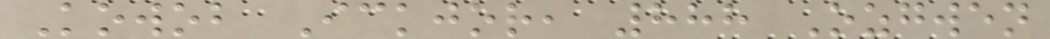Kowob Ickjor, 888 Ozgwen
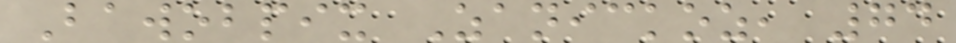Bawobpix Zanickoz, 74
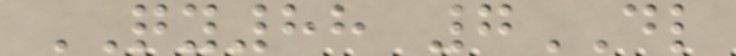QY88 7DL
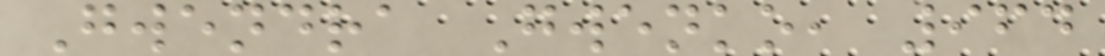Gwendra Gwenko, 964
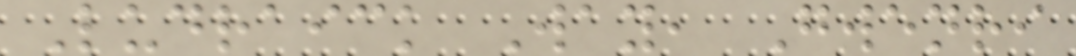Ludraick Way, Gwenri
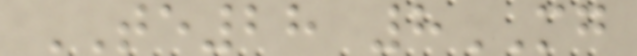TE28 8MG
